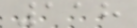118
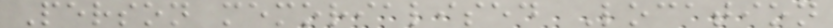Person memorialised Location
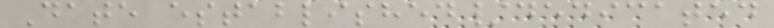Date established/dedicated
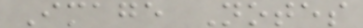Image Notes
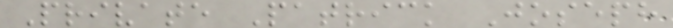Private Patrick Joseph
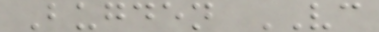Bugden VC
